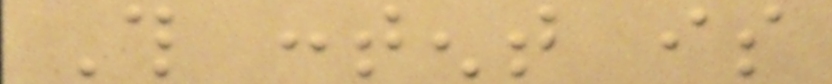This content is
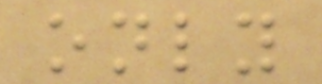only
